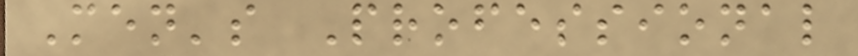Men's Professional
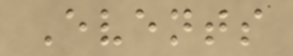Events
